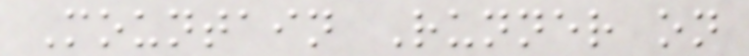Mountain Runner on
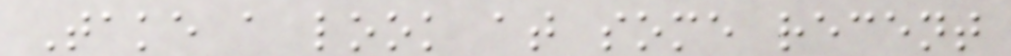Take a look at some recent
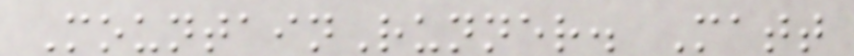MountainRunner. Matt
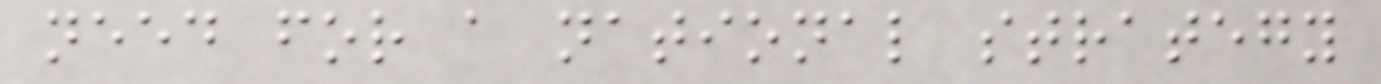need for a national strategy
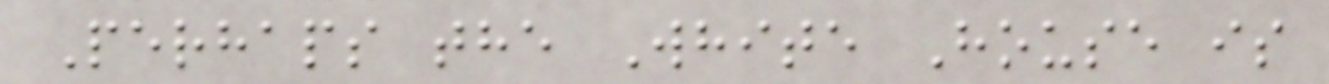Perhaps the White House is
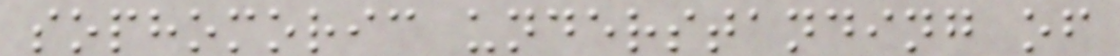sophomoric understanding of
